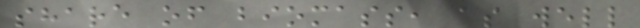share of biomass, as well
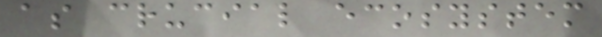as crucial ecosystem
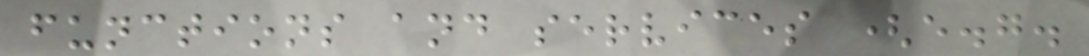functions and services (e.g.
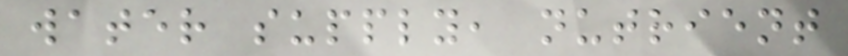water supply, nutrient
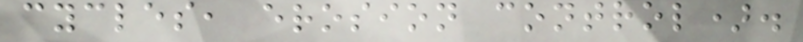cycles, erosion control).
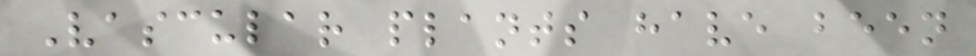Vascular plants have been
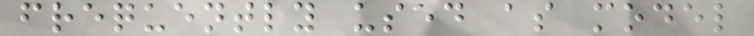frequently used as model
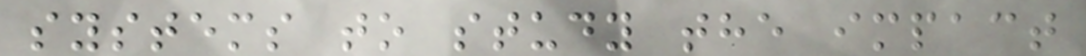systems to study the impact
